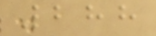288
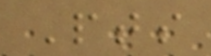Pts
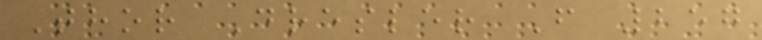Thor Dresler F 257
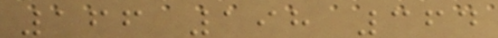166 198 364
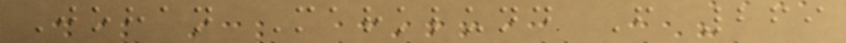Johan Marklund F 269
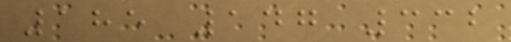185 147 332
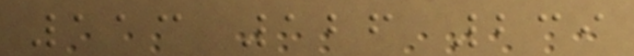113 126 239
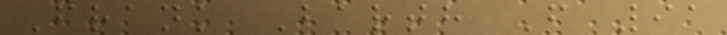Frank Barth F 91
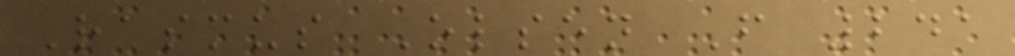Rasmus Olsen F 241
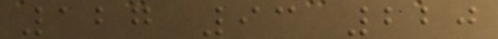127 93 220
